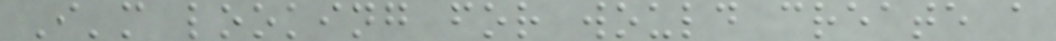I'm looking for would create a
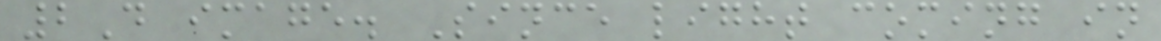2D image. Since light coming in
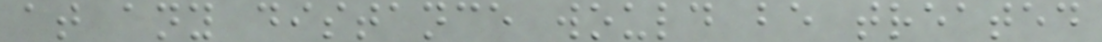at any distance would be treated
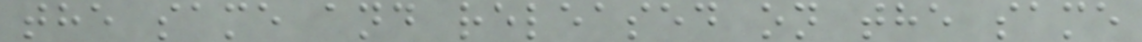the same and released on the same
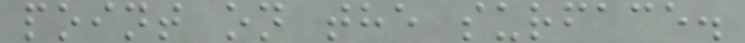point on the surface.
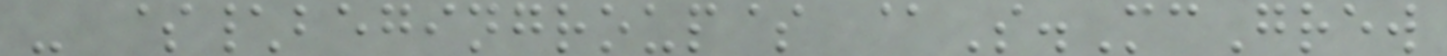- $\begingroup$ @S.McGrew
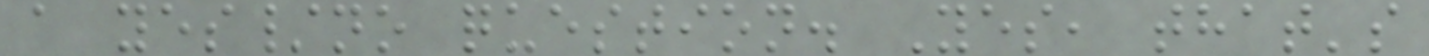a yes/no question. Yes, that's
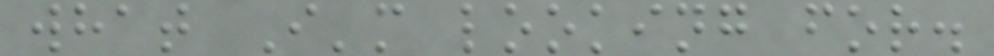what I'm looking for.
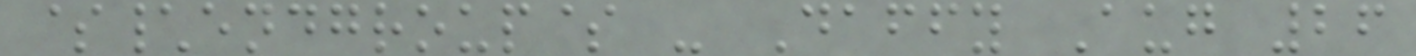$\endgroup$ - Daffy Aug 26
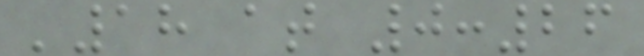'18 at 0:26
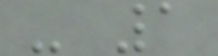- 1
